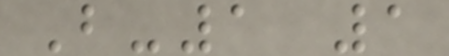B-1 1
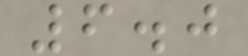6.0
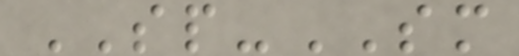SP-SM
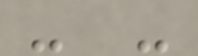- -
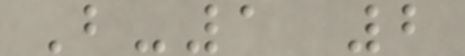B-1 2
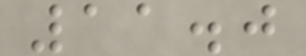11.0
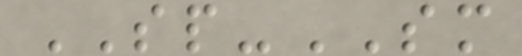SP-SM
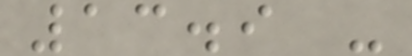13.9 -
